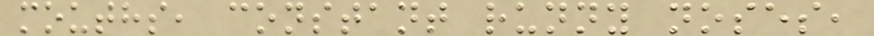mouths, constant runny noses,
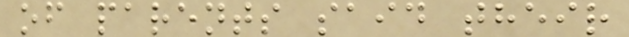of parents said their
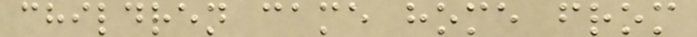children came home from
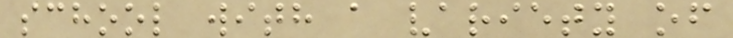school with a variety of
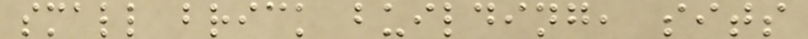small brick building, sits
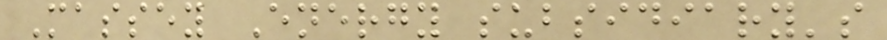Massey Energy subsidiary's
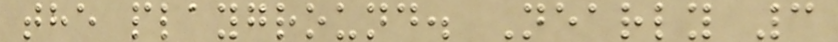the playground. Nearly 3
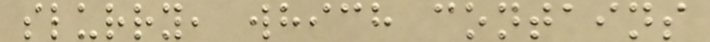slurry, which contains
